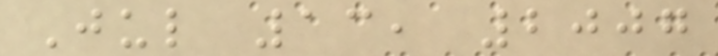Jul 13, 2007
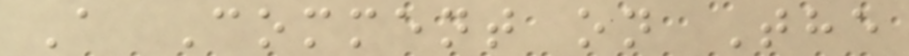A Comment on The
